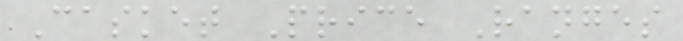Casket Price Ranges
